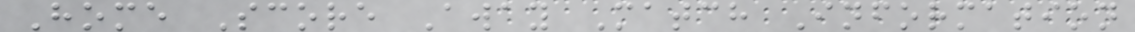Home Score Away Match Information
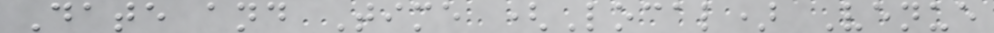Date and Time (Local) Venue
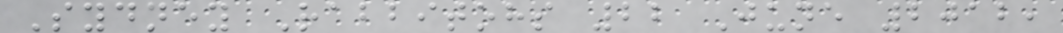Sydney Rabbitohs 22 June 2012,
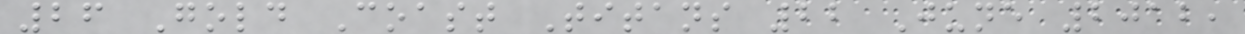26 Gold Coast Titans 22 June 2012,
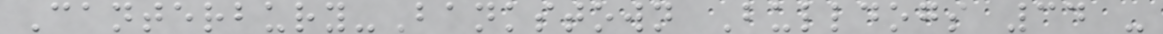Canterbury-Bankstown Bulldogs 34 -
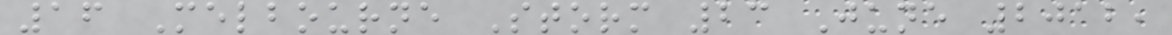16 Melbourne Storm 23 June 2012,
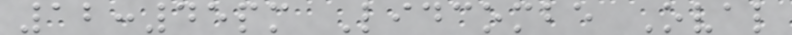12:45pm Lidcombe Oval
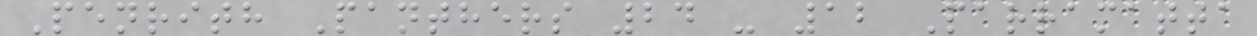Penrith Panthers 24 - 12 Parramatta
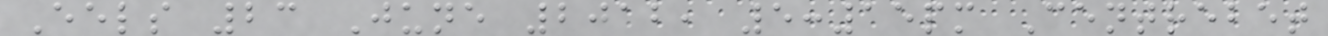Eels 23 June 2012, 5:15pm Centrebet
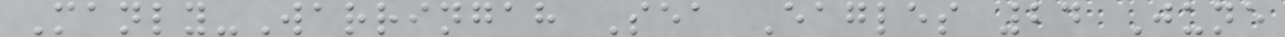Manly-Warringah Sea Eagles 24 June
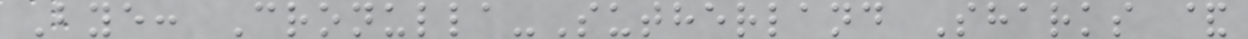Bye: Cronulla-Sutherland Sharks &
